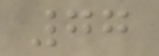77
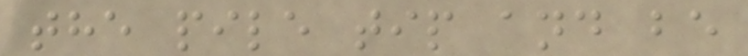the pile tip and be
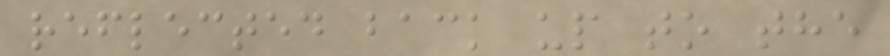reflected back up to the
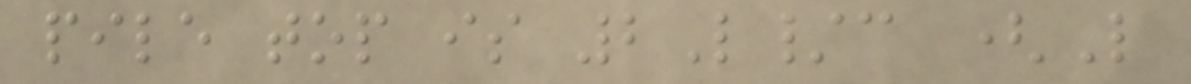pile top is 2L/c (L
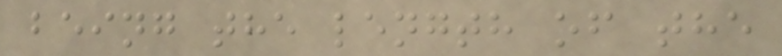being the length of the
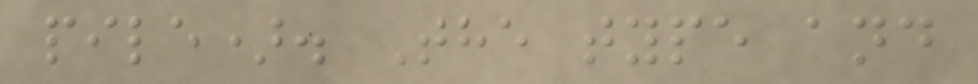pile). The type and
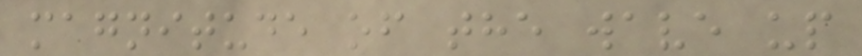magnitude of the wave up
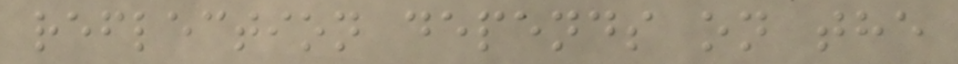reflection depends on the
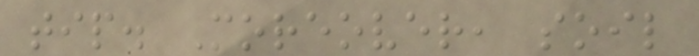tip. Moreover, soil
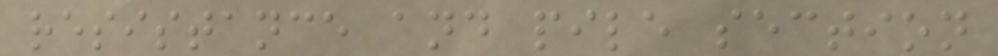resistance and pile section
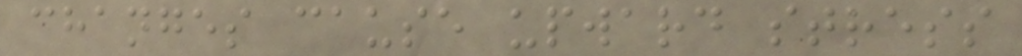changes cause upward stress
